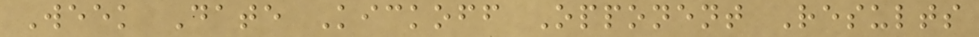Week Date Kickoff Opponent Results
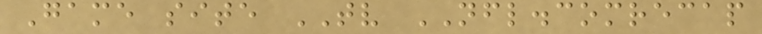Game site TV NFL.comrecap
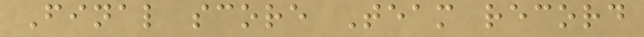Final score Team record
